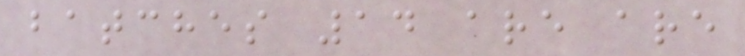batches 14 are are
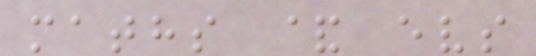maths & evs
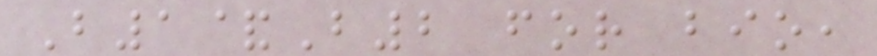B1&B2 for bio,
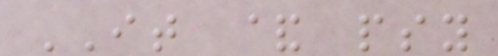IT & psy
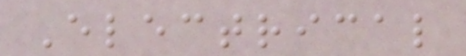Electrical
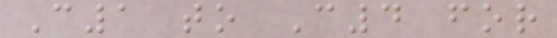C1 to C4 for
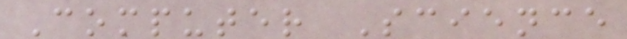Computer Science
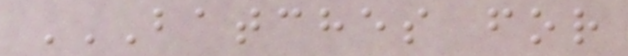BATCHES FOR
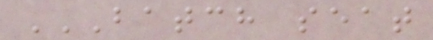BATCH SEAT
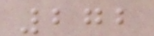272
